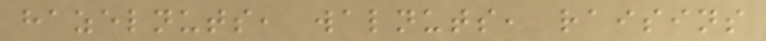hazelnuts, walnuts, raisins
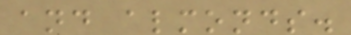and almonds.
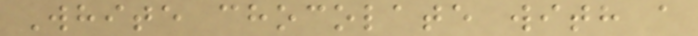White chocolate with a
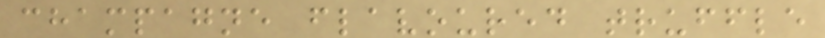champagne flavoured truffle
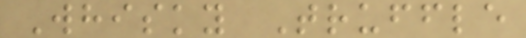Whisky Truffle
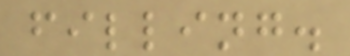filling.
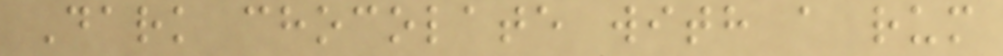Dark chocolate with a rum
